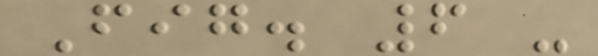Fig. 6 -
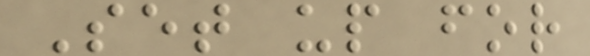Set up for
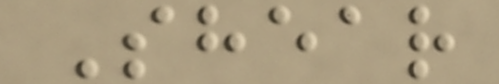Shear
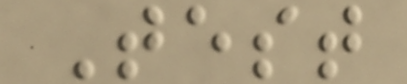Test
